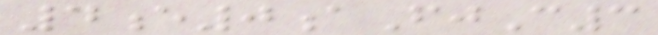4e0aFjC3
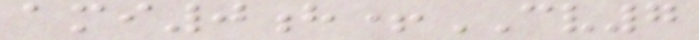ami0h+CV7
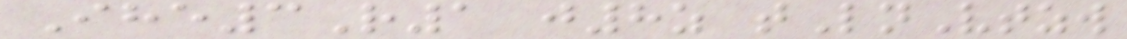Ihe3R1 j8z tLnVtzw
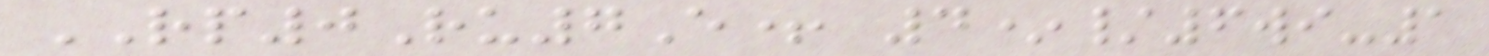RP0Ru7E+ 4*/6wi-1
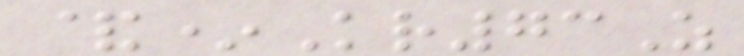&*Kr73Z
